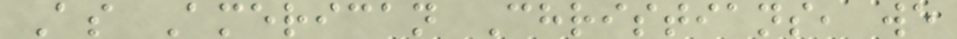As American Christians, we
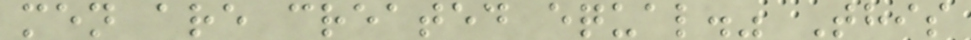men are created equal." This
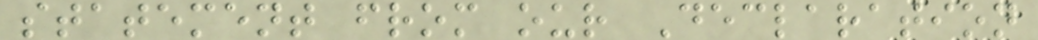statement from our Declaration
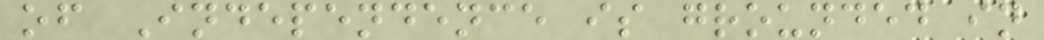of Independence is grounded in
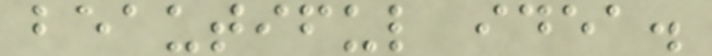beautiful idea.
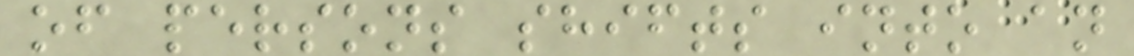of persons shifts into an
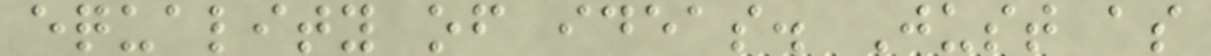equality of ideas. Just as
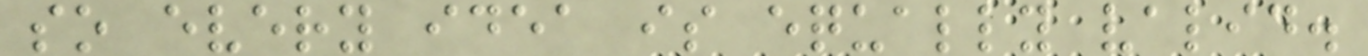so every idea is equally valid.
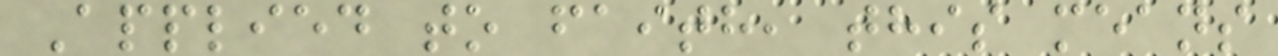Applied to faith, this means
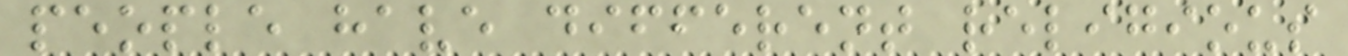people have different religious
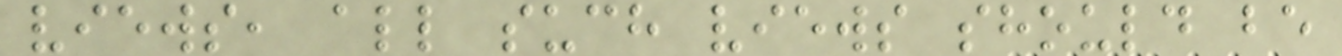views, all such views should be
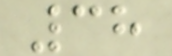38
